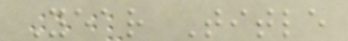Year Title
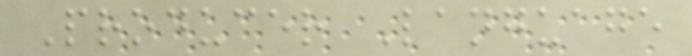Producer Language
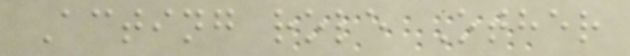Acting role Other
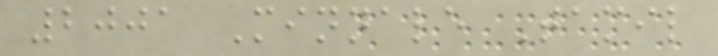2001 Minnale Tamil
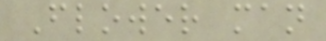Flower man
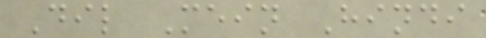Dil Mein Hindi
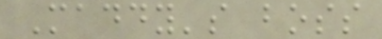Maddy's boss
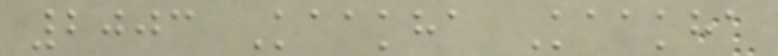2003 Kaakha Kaakha
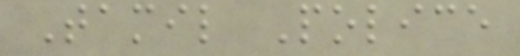Tamil Police
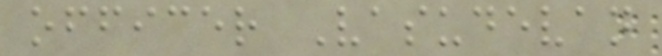officer Vasudevan
